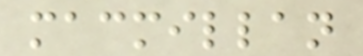macmillan
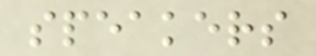speakers
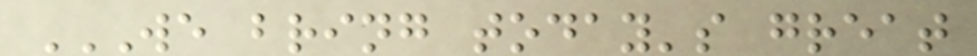WE BRING TODAY'S GREAT
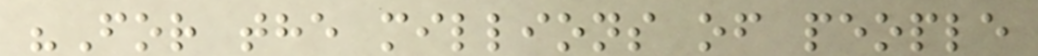"For the millions of people
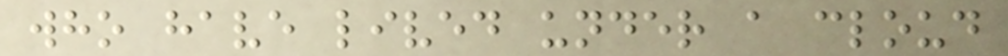who have lived under a cloud
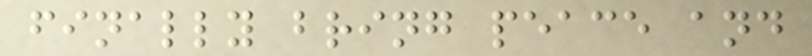finally bring peace and
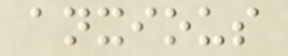anxious
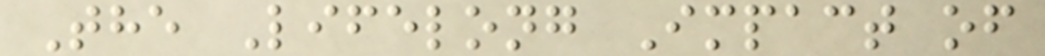The Lifelong Impact of
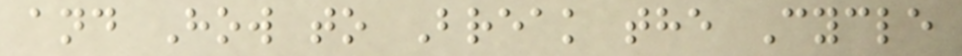and How to Break the Cycle
